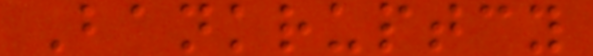Bankruptcy
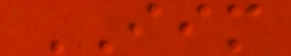IIM
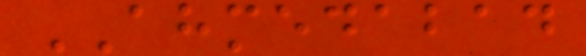AHMEDABAD
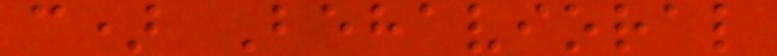c) Behavioral
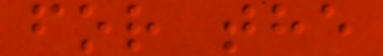for the
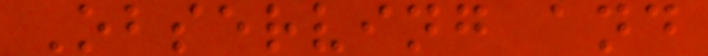Observing and
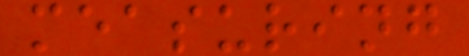measuring
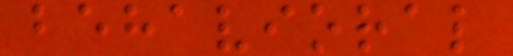behavioral
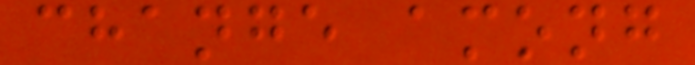change among
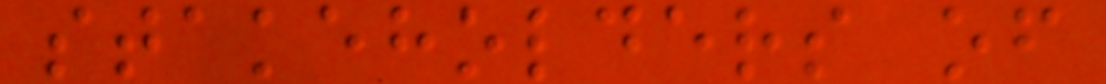stakeholders of
